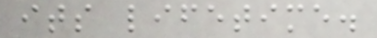its lifetime.
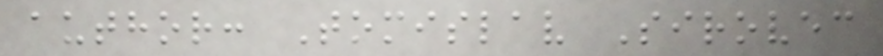author: Tomislav Sirovec
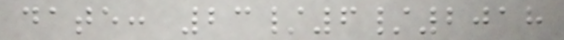date: 23/6/2018
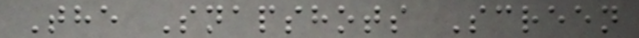The Snapshots Screen
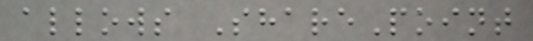allows SharePoint
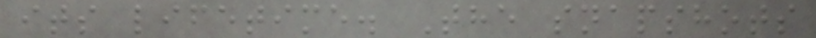its lifetime. The snapshots
